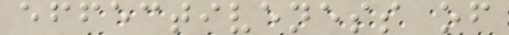effectiveness of
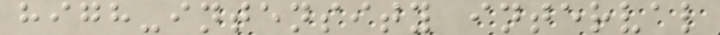high-intensity interval
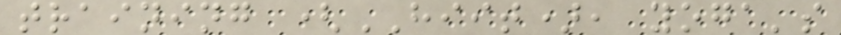training (HIIT), yoga's
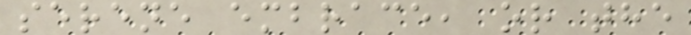serene embrace, or the
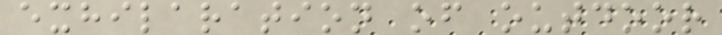exhilaration of outdoor
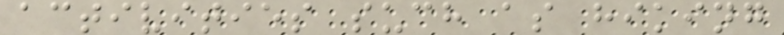activities such as hiking
